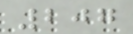207
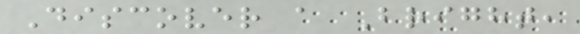Discover a Bright,
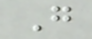G
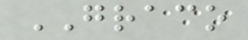GRACO
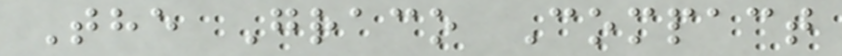The Graco Compact
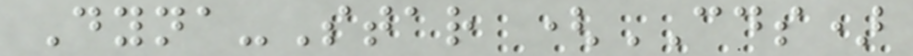Dyna-Star (CDS)
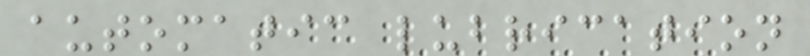automatic lubrication
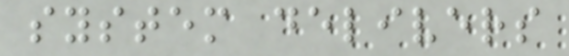system delivers
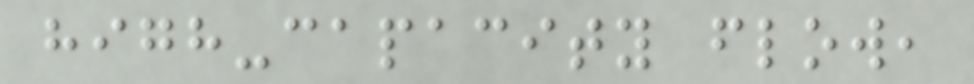high-capacity flow,
